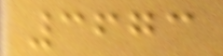3673
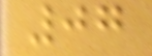07
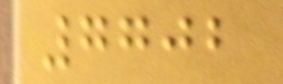7702
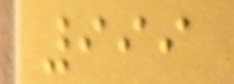999
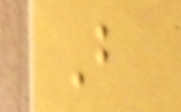B
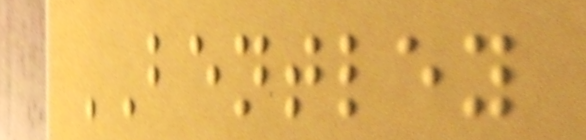BENTLEY
